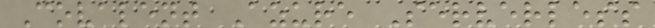Covalent Azure Serverless
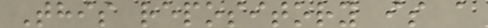This repository is a
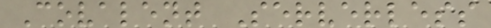Covalent Serverless
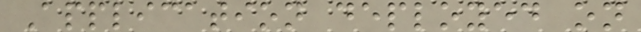Application deployed on
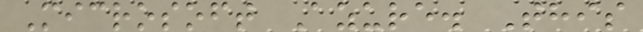Microsoft Azure. This
